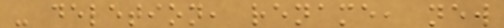- deletion, rename, new
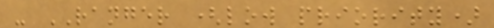- RANGER (low priority)
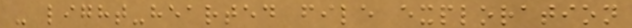- light-hearted file exploration
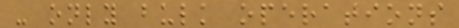- only bulk operations
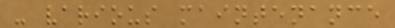- various maintenance
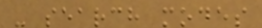- search modes
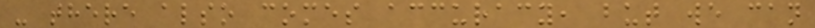- there also comes accuracy, but we can
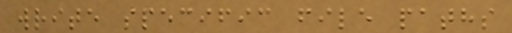write specific file paths
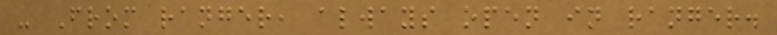- From ranger, always open in ranger.
